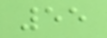55
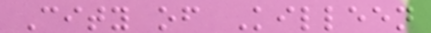City of Killeen
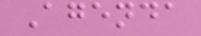Agenda
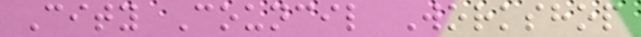City Council Workshop
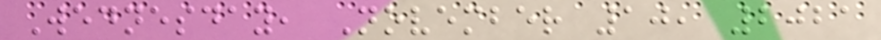Wednesday, November 10, 2021
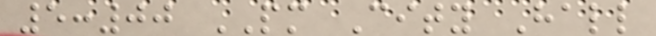5:00 PM City Hall
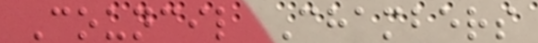Council Chambers
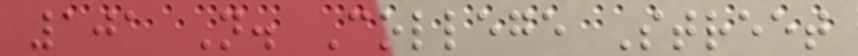101 N. College Street
